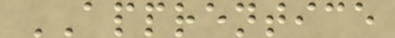APPRENTICE
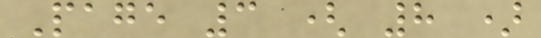Page 3 ( 8 )
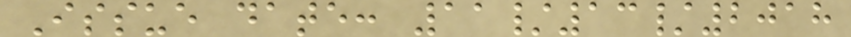Issue date: 11/13/2018
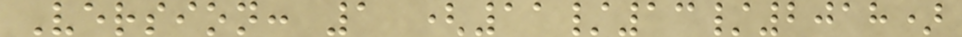Version: 1 (11/13/2018)
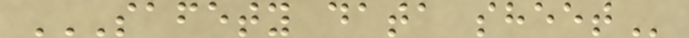SAFETY DATA SHEET
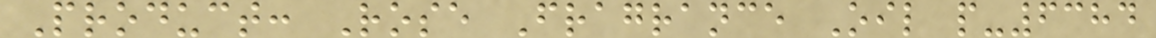Product: Rose Fragrance Oil p-6384
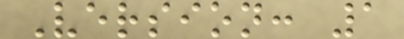Version: 1
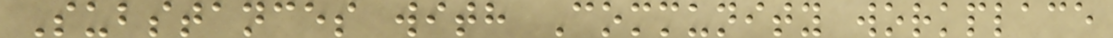Substances with Community workplace
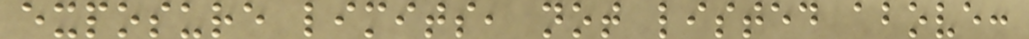exposure limits, not listed above:
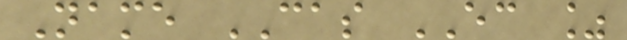Name CAS EC %
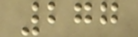277
